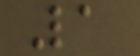1
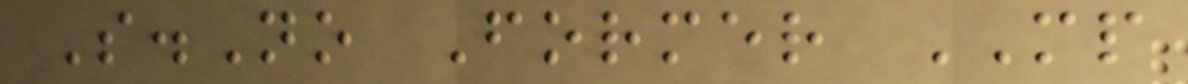S.No Former MP
